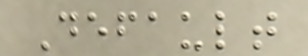Default
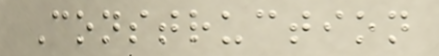Construction
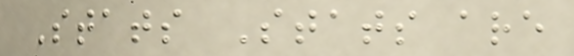Stats Stats are
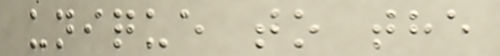unique to the
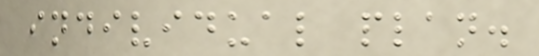individual plan.
